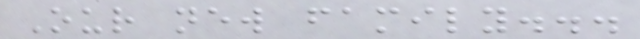Our new family...
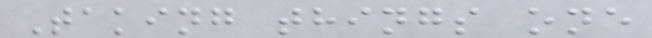Taking things one
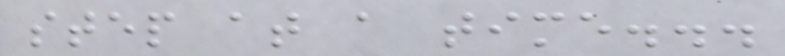step at a time...
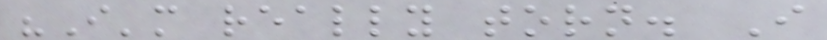"I'm really torn. I
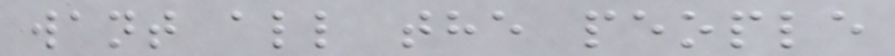want all the people
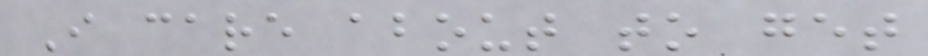I care about to get
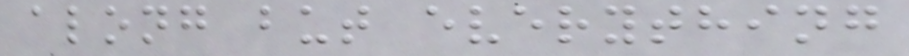along but everything
